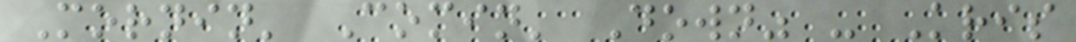Mornin' Comin' Down" - Kris
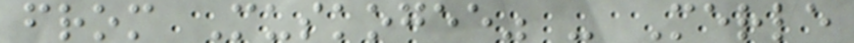from Muskogee" - Merle
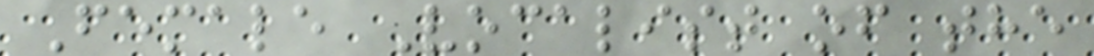Female Vocalist of the
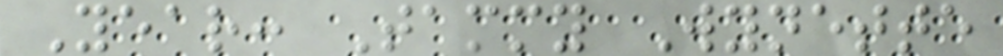Year: Tammy Wynette
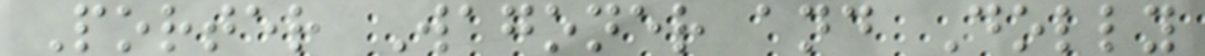Porter Wagoner and Dolly
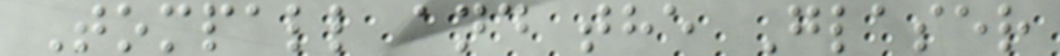Tompall and the Glaser
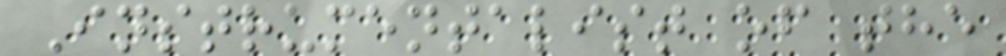Instrumentalist of the
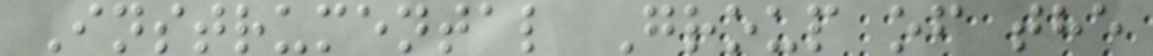Instrumental Group of the
